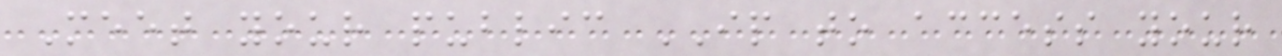Meet your public IP to access your
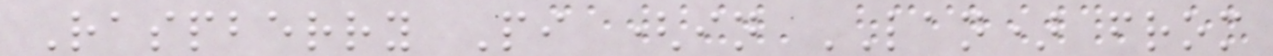Raspberry Pi (in LAN) from
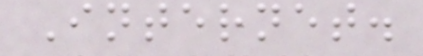Internet.
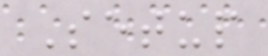Setup
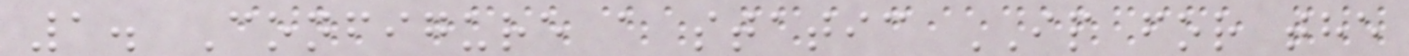1. Configure a static IP for the
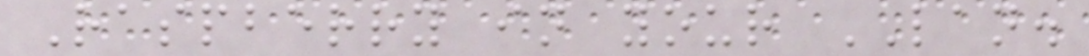Raspberry in your LAN.
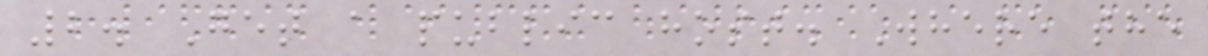2. Get a public host. Where the
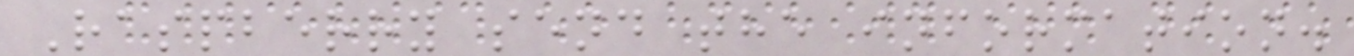Raspberry send the information.
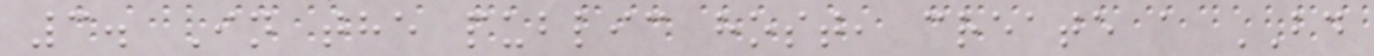3. In the public host, create a BD
